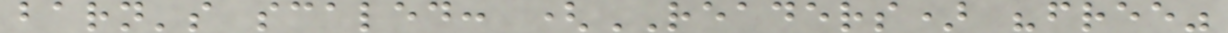barn's scaled: (READERS) "free"
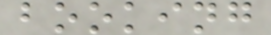booking
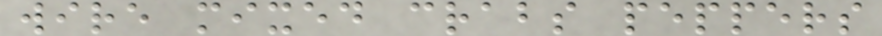wire mixed crabs peppers
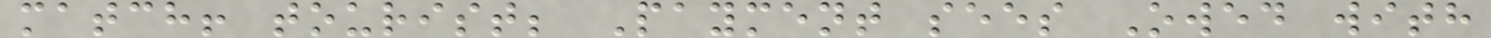match! tourist; Payment sees Owed with
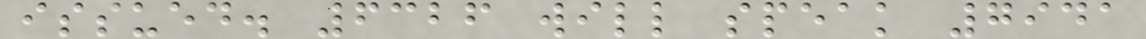issued. 6326 will speak 7941
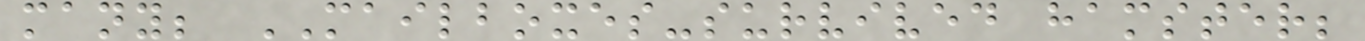many; MAILBOXES-survived hamster;
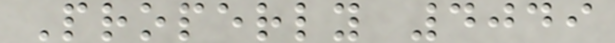Properly 4049
